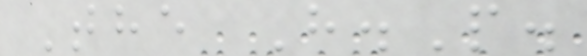The H.P.
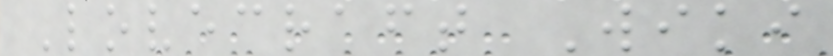Lovecraft Wiki
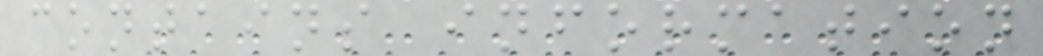contains information
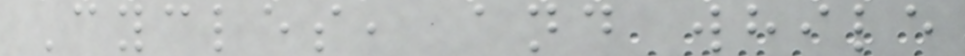Cycles, and while
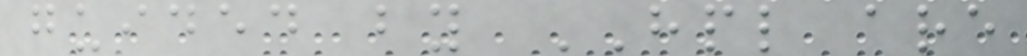guided by HPL are
